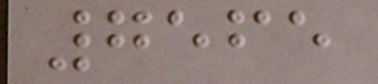7565
